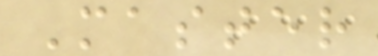Master
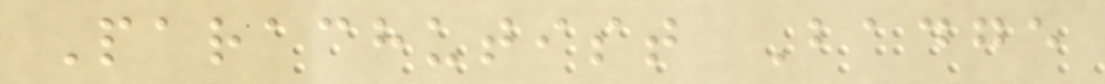Parachutist Badge
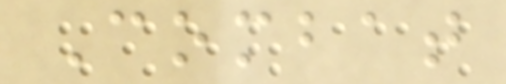Combat
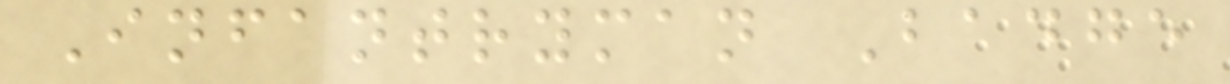Infantryman Badge
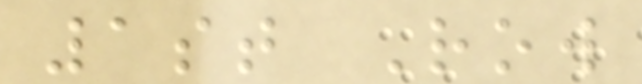1st Row
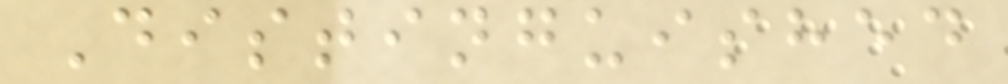Distinguished
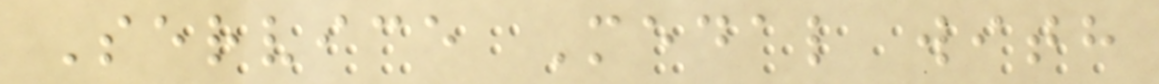Service Medal with
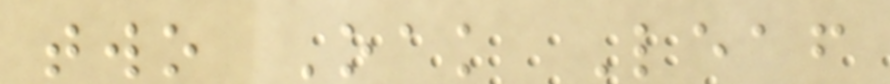two Oak Leaf
